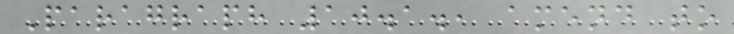Paragraph 10.1., amend to
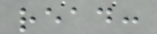read:
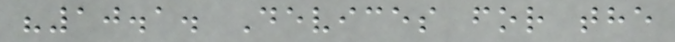"10.1. Devices for the
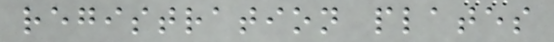registration plates
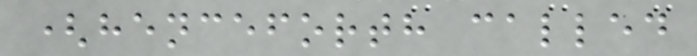(henceforth called
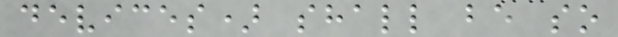devices) shall be so
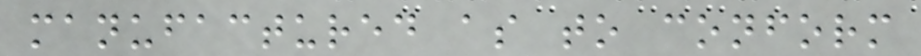manufactured as to conform
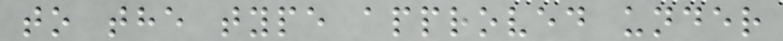to the type approved under
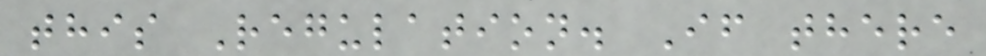this Regulation. If there
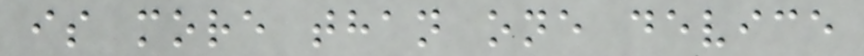is more than one device
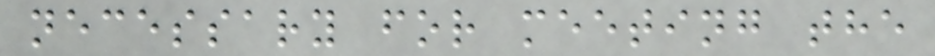necessary for meeting the
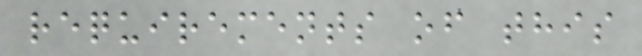requirements of this
